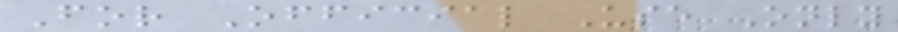For Official Use Only
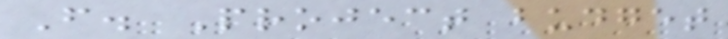F. Project budget
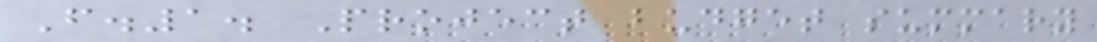F.1. Project budget summary
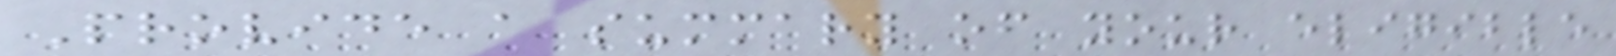Provide a summary of your eligible
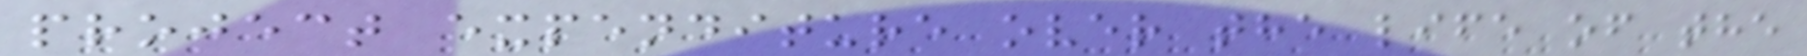project expenditure over the life of the
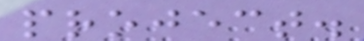project.
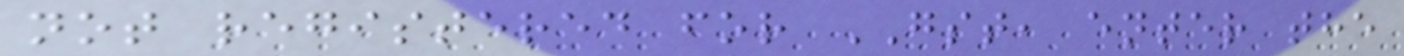not registered for GST, enter the
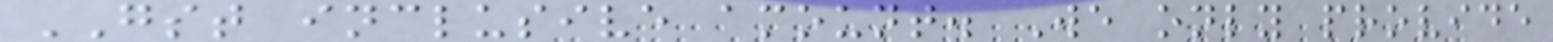GST inclusive amount. We only provide
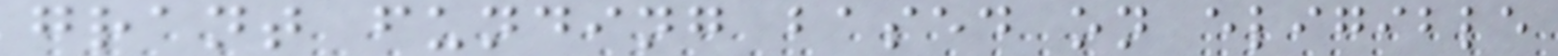grant funding based on eligible
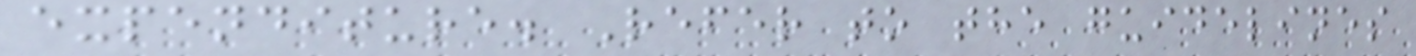expenditure. Refer to the guidelines
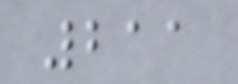211
